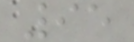95
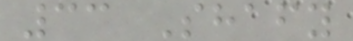33 Shafy
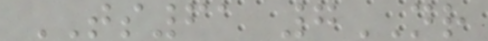TS61 7NR
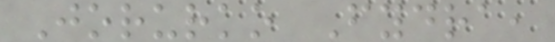Jorurko Fydra,
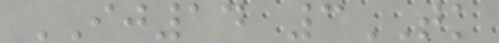IJ14 3TK
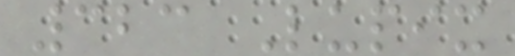323 Lupix
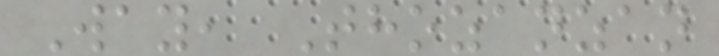Way, Thozanzan
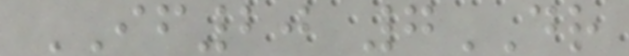IF20 7DR
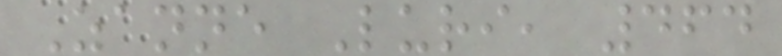Zanne Luri, 464
